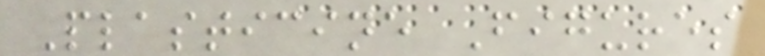Plasticine Figures
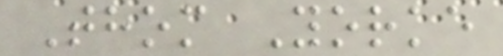Thom Yorke
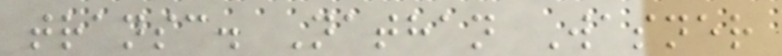transc. Nathan Wasner
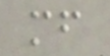mf
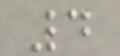4
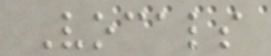Vocals
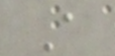A
